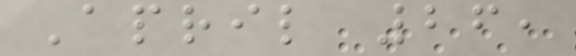April 26,
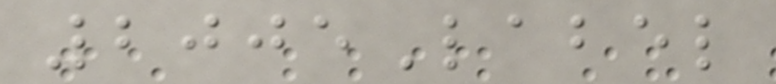2005Label
